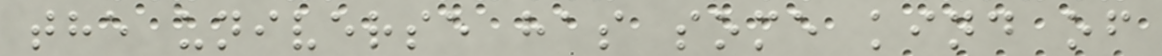the universe has some kind of
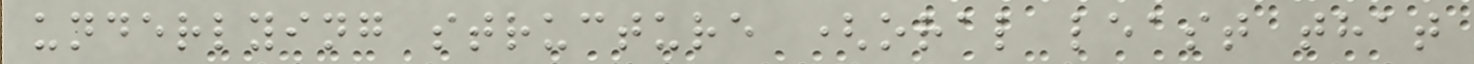underlying structure (oral least that
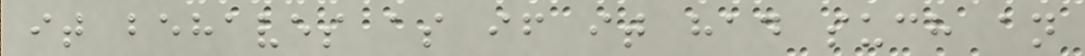it behaves as if it had such an
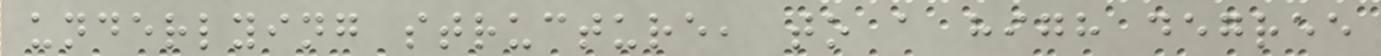underlying structure, to a high degree
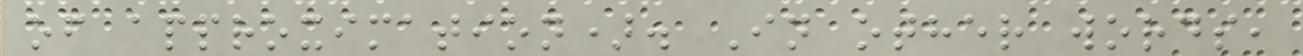of approximation). In other words,
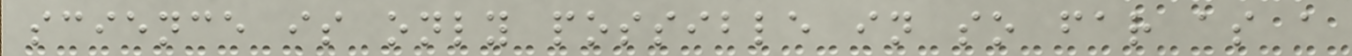science is only possible in so far as a
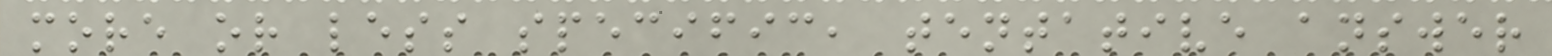more or less specific, tentative answer
